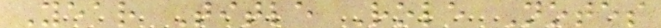Year Title Role Notes
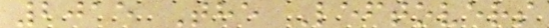2015 The Leftovers
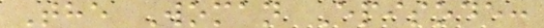The Woman Episode:
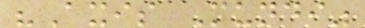"Axis Mundi"
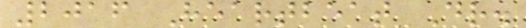2016 Heartbeat Dr.
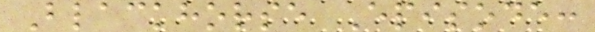Blackhorse Episode:
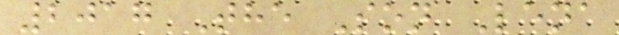2017 The Son Lena
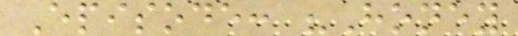Episode: "Honey
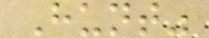Hunt"
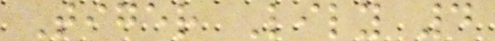Tiger Lily 4
